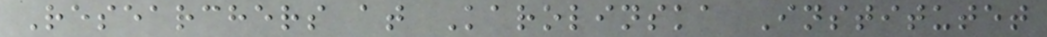Researchers at Karolinska Institutet
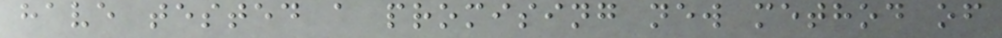have tested a promising new method of
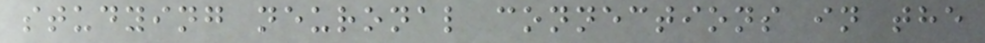studying neuronal connections in the
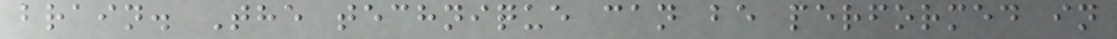brain. The technique can be performed in
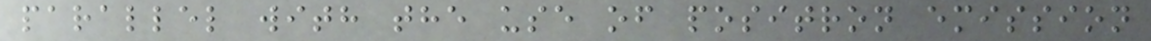parallel with the use of positron emission
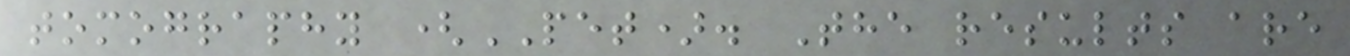tomography (PET). The results are
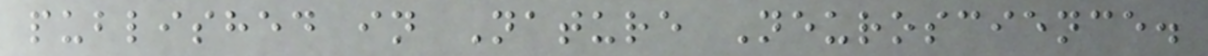published in Nature Neuroscience.
